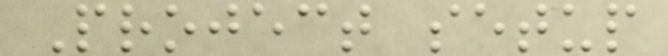Project setup
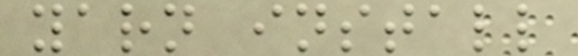yarn install
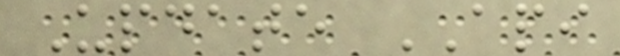Update API
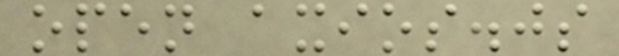open axios.js
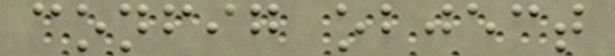config object
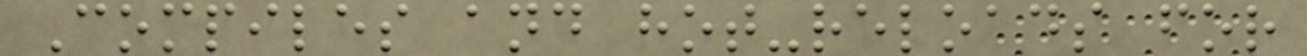Compiles and hot-reloads for
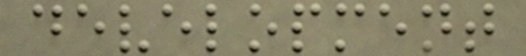development
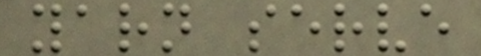yarn serve
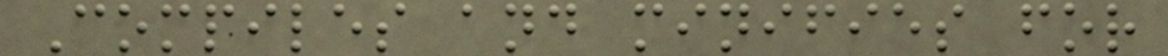Compiles and minifies for
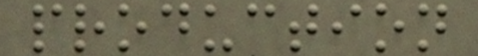production
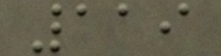119
